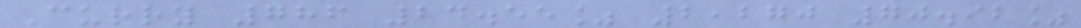Curry 786 24.55% 2,270 70.92%
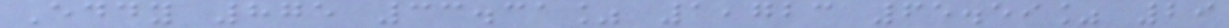Eddy 875 33.31% 1,723 65.59% 29
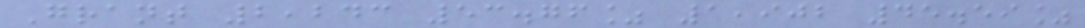Grant 2,243 53.76% 1,902 45.59%
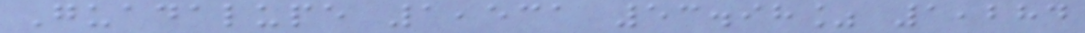Guadalupe 1,531 53.98% 1,284
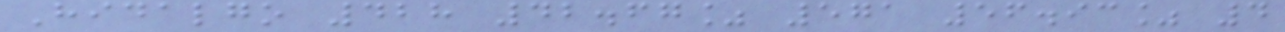Hidalgo 428 42.67% 571 56.93% 4
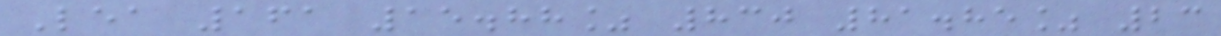Lea 161 15.88% 830 81.85% 23
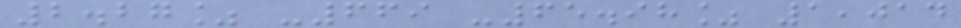2.27% -669 -65.98% 1,014
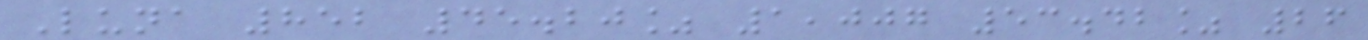Luna 852 45.20% 1,007 53.42% 26
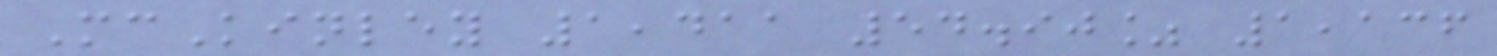McKinley 1,411 54.90% 1,136
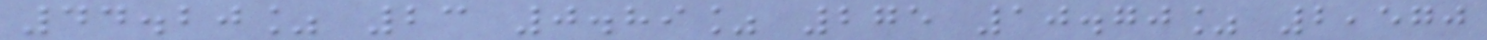44.20% 23 0.89% 275 10.70% 2,570
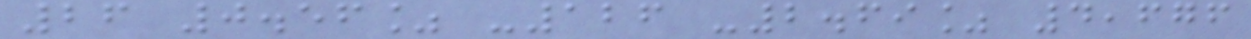26 0.56% -126 -2.69% 4,676
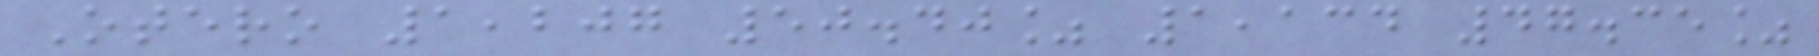Otero 1,207 50.40% 1,134 47.35%
